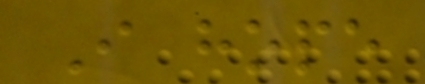I hope
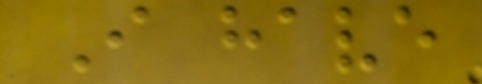I have
